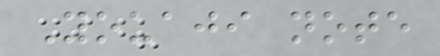Youaji note
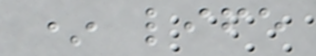* life
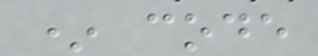* code
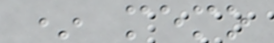* memo
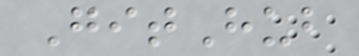GitHub
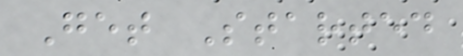Get Started
